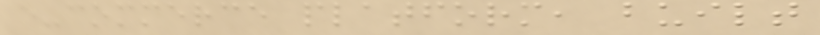e-commerce platform, built
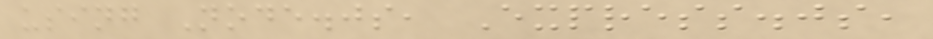using Node.js, Express.js,
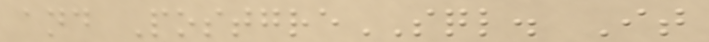and PostgreSQL. It
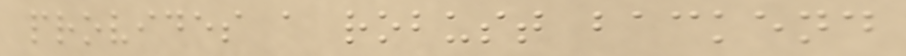provides a robust backend
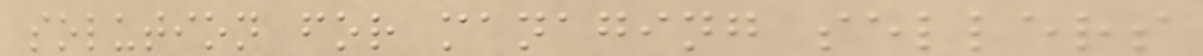solution for managing sellers
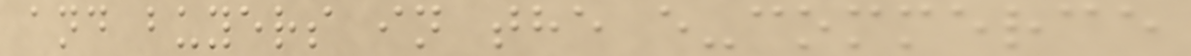and buyers in the e-commerce
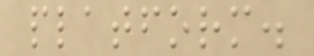platform.
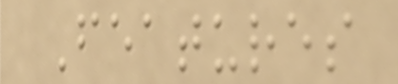Features
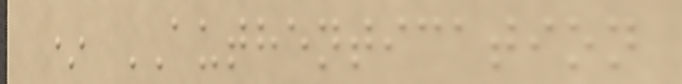* AUTHENTICATION
